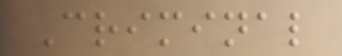Criminal
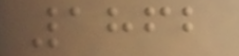1862
